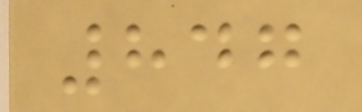847
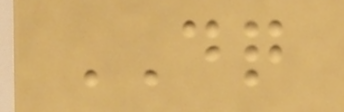DQ
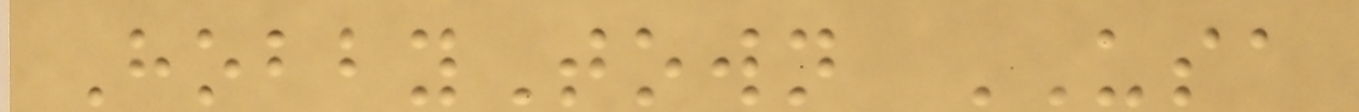HobbyTown USA
